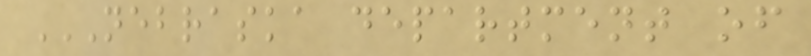NEBRASKA DEPARTMENT OF
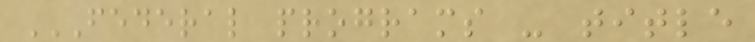FEDERAL PROGRAMS - TITLE
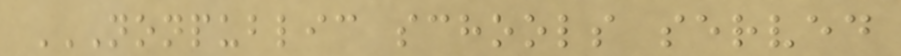NONPUBLIC SCHOOLS SERVED
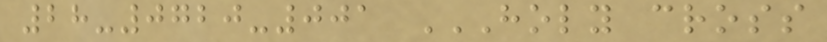28-0720-001 HOLY CROSS
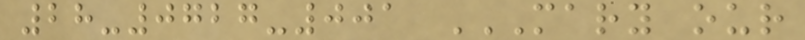28-0727-001 MARY OUR
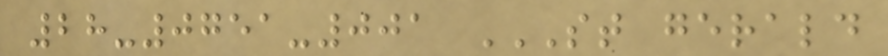28-0751-001 ST GERALD
